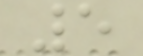5
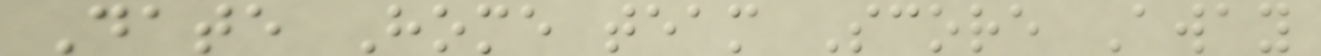Date Home team Score Away
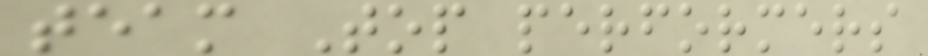team Top performers
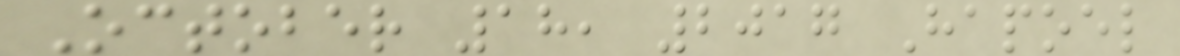October 18, 2017 Hapoel
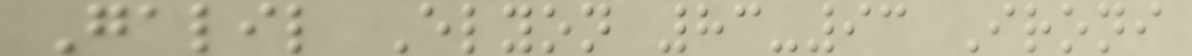Galil Elyon 83-93 Ironi
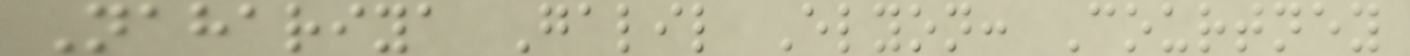Nahariya Galil Elyon: Courtney
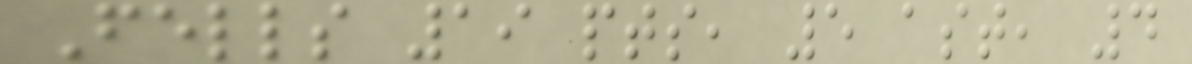Fells 19 pts, 5 ast, 4
